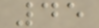45
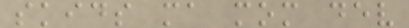skids ma mom dev
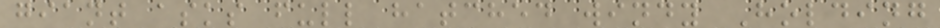giant asks full hatched windy Holding
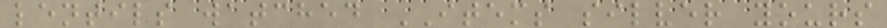lentils watched ITEMS silver yours
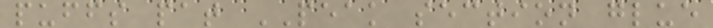puffs pat PEAK section glue
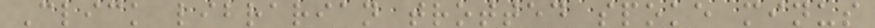Click librarian trotted spoke minus
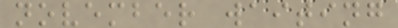november waiting
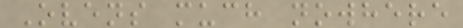Ovens much nowhere
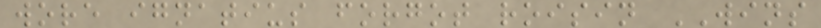wore ignatius forgot roisin WINS
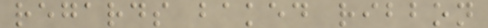regards baked ribbon
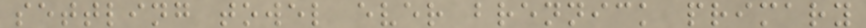settling towel ever brennick primary
